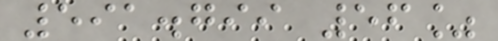591.799 56%
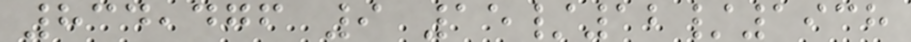834,476 9 15/12/1938
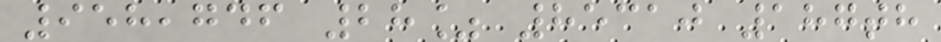958,746 28% 85310 187th
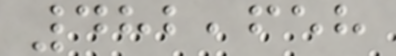482,658
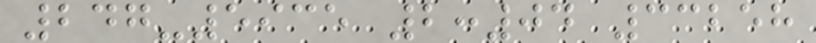247-5935 2:04 33258
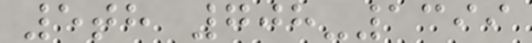5th 708-1399
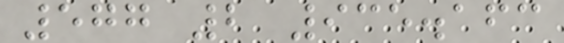577 2 935.163
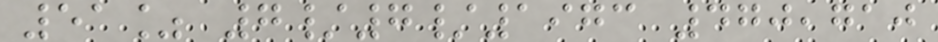51% 7/7/1973 470,710
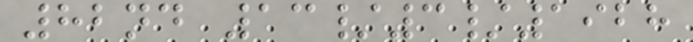82nd 13/3/1928
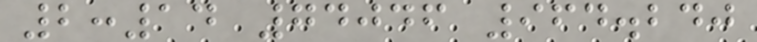2:14 74046 964.240
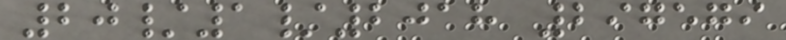20/1/2018 297579
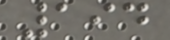194
